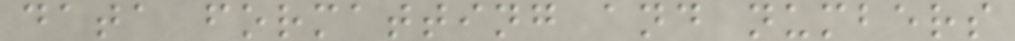data formatting and numbers
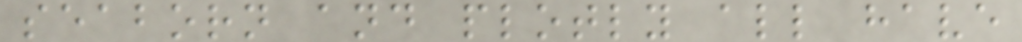seaborn and plotly all have
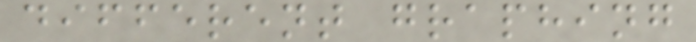different graphing
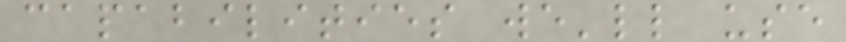capabilities we'll use
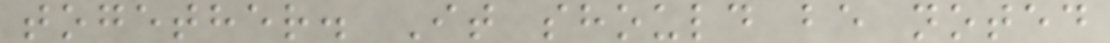together. It should be noted
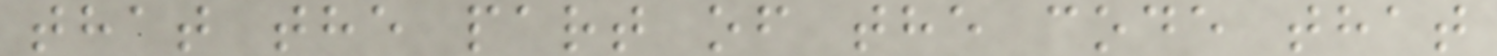that the part of the code that
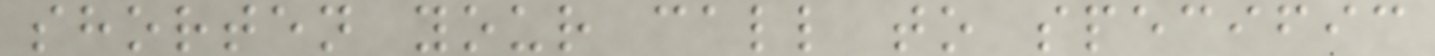shorten your call to specific
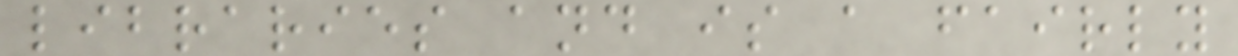libraries and is a fairly
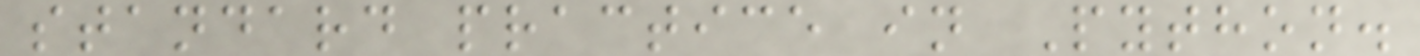standard practice in Python.
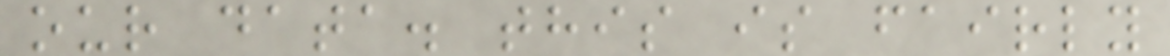our data. this is fairly
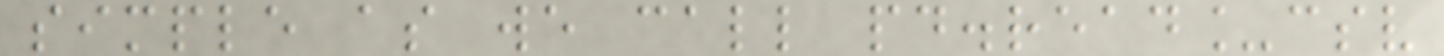simple as we call pd.read_csv
